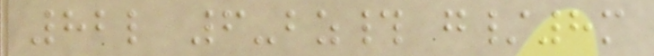82l 6-bz# g/8m
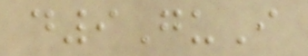d9GuI
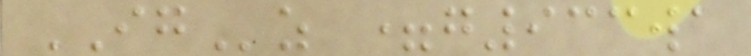IGz =g933wa
